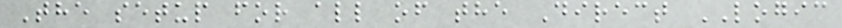The setup for all of the Direct LOGIC
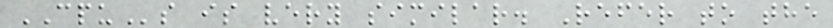CPUs is very similar. Refer to the
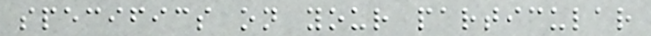specifics on your particular
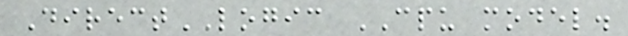DirectLOGIC CPU model.
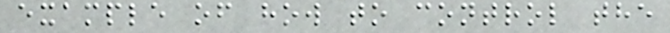example of how to control the
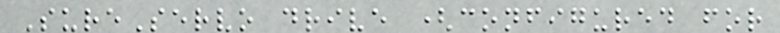SureServo drive (configured for
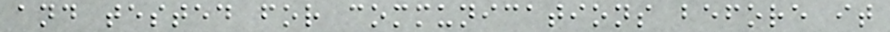and tested for communications before it
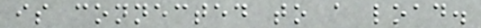is connected to a load.
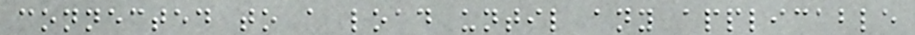connected to a load until any applicable
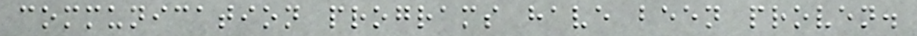communication programs have been proven.
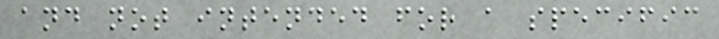and not intended for a specific
